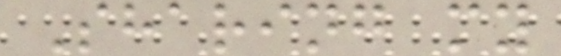Sharing my
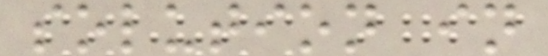solution in
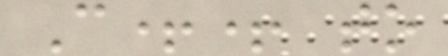C++ to
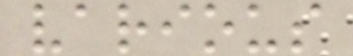various
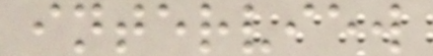interview
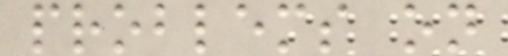problems on
